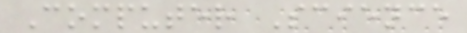Computer Science
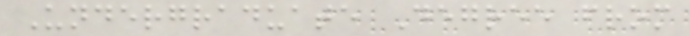Undergraduate Degree from
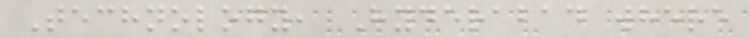Technology, Hyderabad where
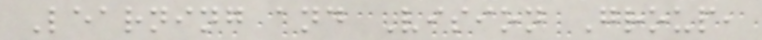Learning and Vision Group,
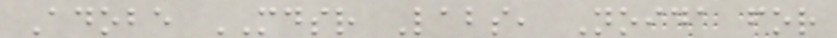Adobe MDSR Labs, Noida for
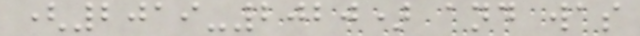(2019-2020) and was
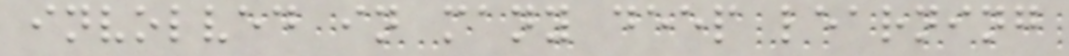involved in many deep learning
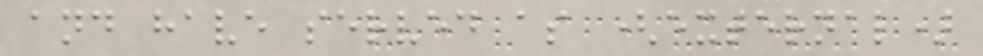and have served as (external)
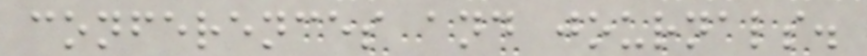conferences and journals.
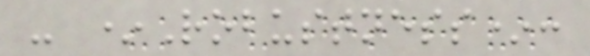- *Robustness*:
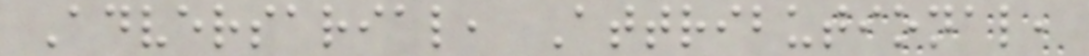Adversarial, Attributional,
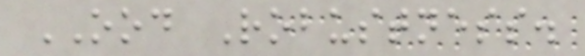OOD Robustness.
